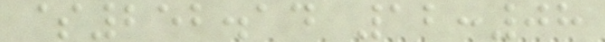$252.14 12:08
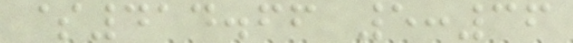$414.66 5:36
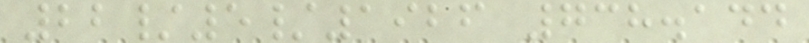22/5/1926 738.144
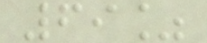69%
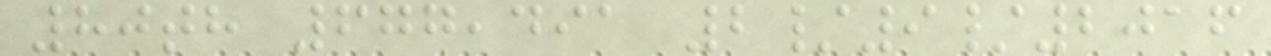80th 677,491 2/9/2016
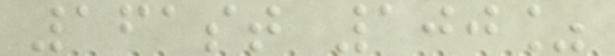161st 100%
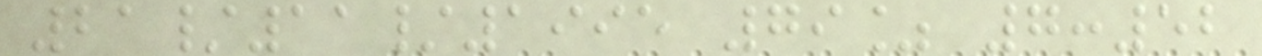21/11/1995 79% 7:52
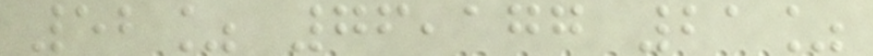52% 76,177 21%
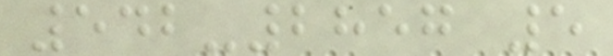542-2857 5
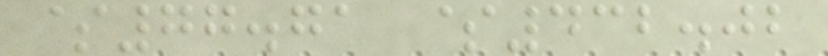$77.71 $432.02
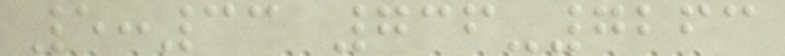5:33 736-7263
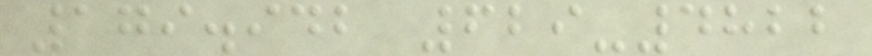179.942 629-4822
